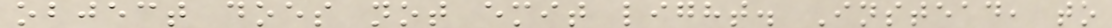object does not emit light. Instead, to
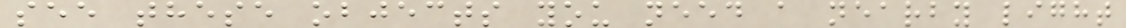see these objects you need a nearby light
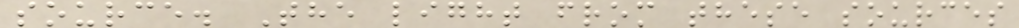source. The light from these sources
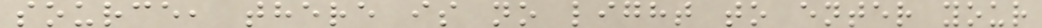source, there is no light to enter your
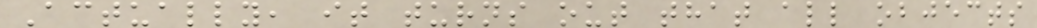Actually, it turns out that all objects
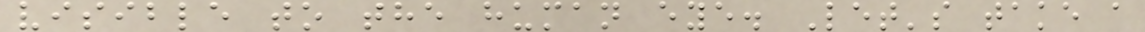visible to the human eye. Let's take a
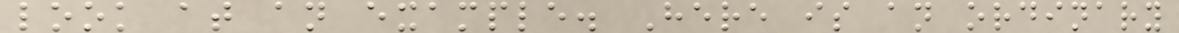look at an example. Here is an ordinary
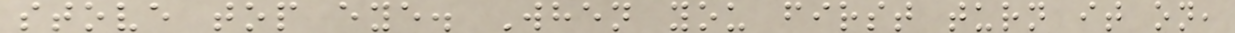stove top eye. When you first turn it on,
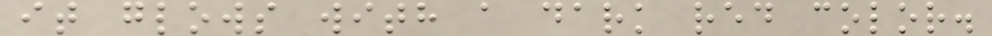it glows with a dark red color.
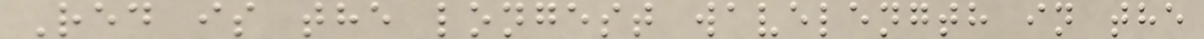Red is the longest wavelength in the
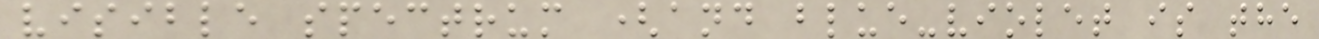visible spectrum (and blue-violet is the
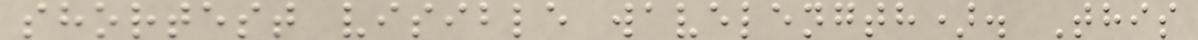shortest visible wavelength). This
